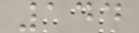144
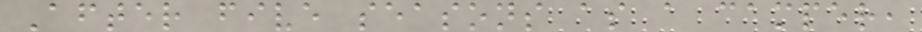After five seasons as a camper,
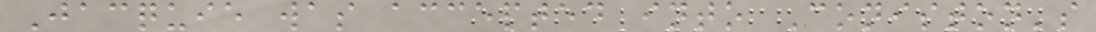Jacquie was accepted into Coniston's
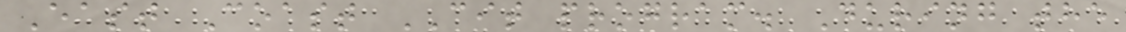East Coast CIT program. During the
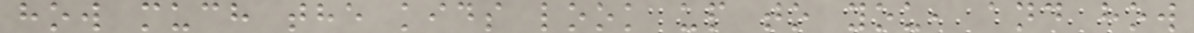how much the kids look up to you, and how
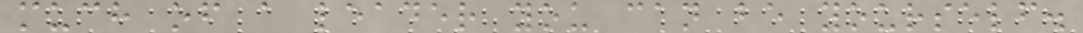much of a leader you can be yourself.
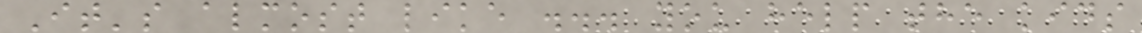It's almost like ... you help the kids
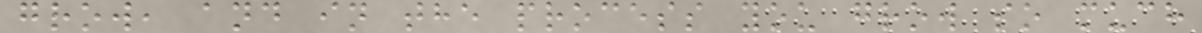grow, and in the process you grow so much
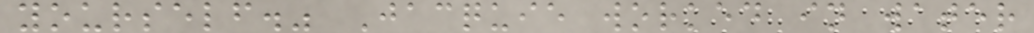yourself." Jacquie worked in water
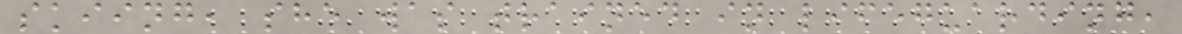skiing, she was trained in lifeguarding,
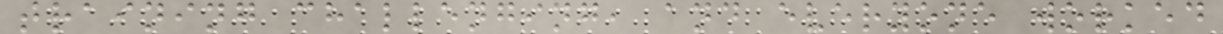training challenging, and everyone worked
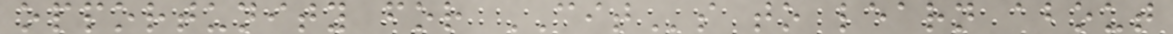opportunity for CITs to learn about
